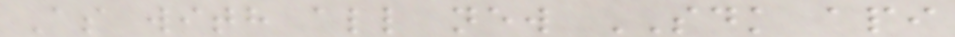As with all new SDK api
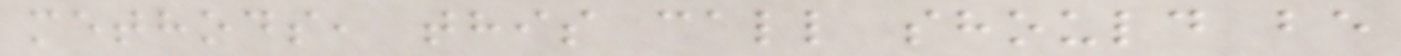methods, this call should be
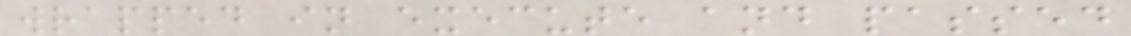wrapped in execute and passed
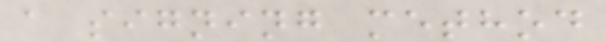a signing method
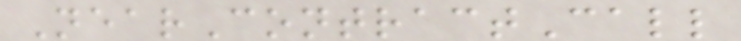NearContractCall
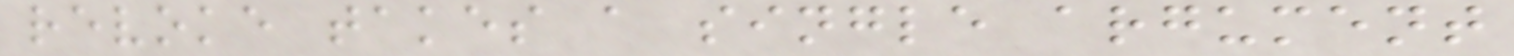revoke takes a single argument
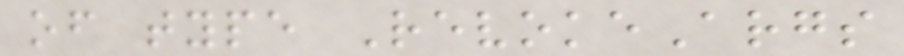of type RevokeArgs
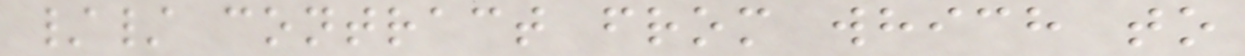// contract from which to
